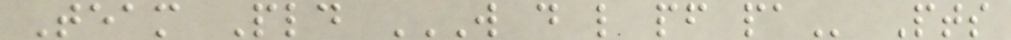Team Pld W D L PF PA Pts
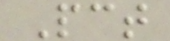Pct
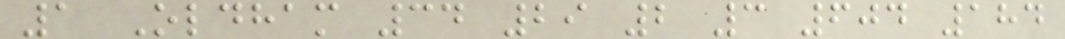1 Oldham 34 29 2 3 604 184
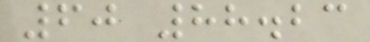60 88.23
